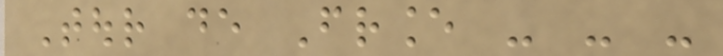Tour de France - - -
